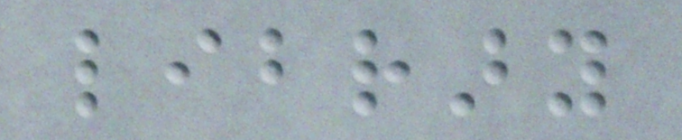library
